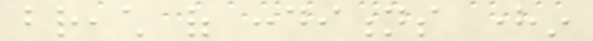breach of conditions herein
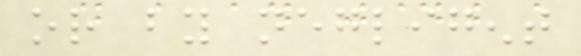or by negligent
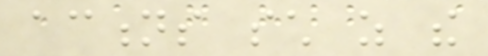actions such as the
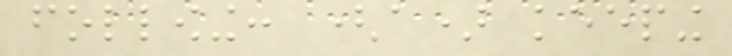following: (a) keeping
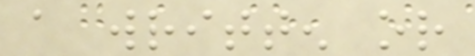a written or
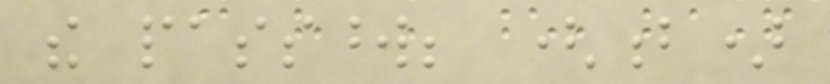the password; (b)
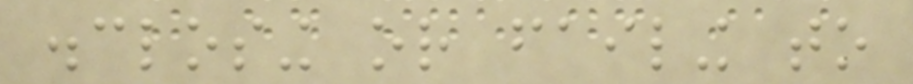disclosing or failing to
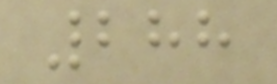288
